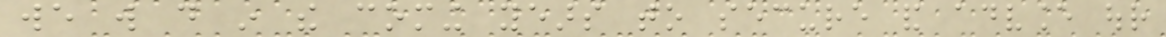we will do in the coming years to secure and advance our
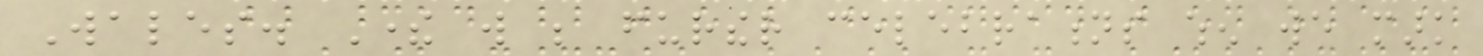Wales. There will be further celebrations when we mark
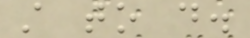still to do.
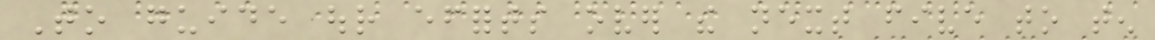To guide our efforts over the next five to ten
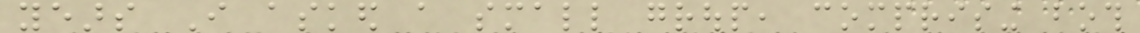years I asked a small group, comprising both
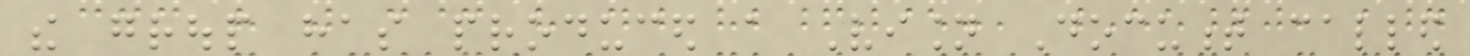the group has produced a Vision Document called
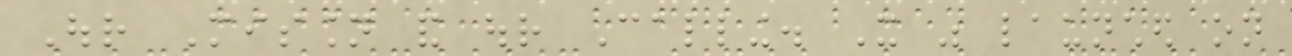Our Mission and our Calling. It was launched on
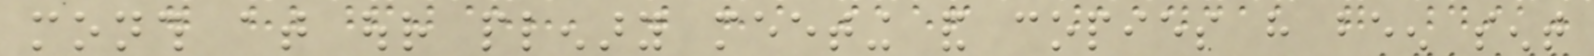month at our plenary meeting and copies have been sent
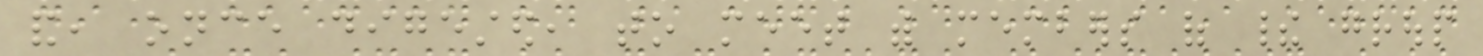and, once digested, to meet with members of their group
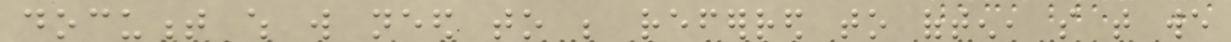document which will need to be referred to often, so that we
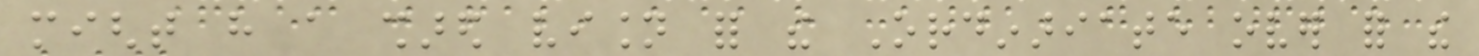might have a shared vision for the Ordinariate over for the
